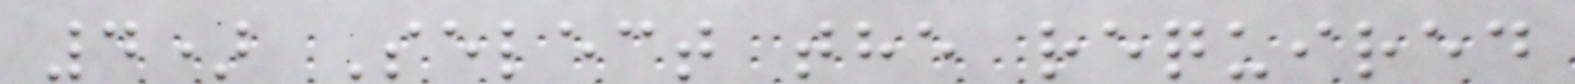4) Select the required
